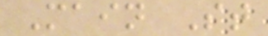Main St
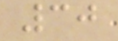30
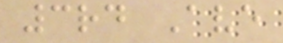3rd Ave
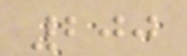200
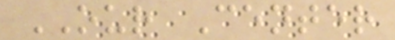OUR Center
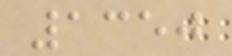1350
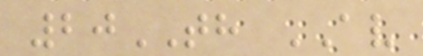20TH AV
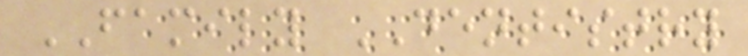FAMILY DENTISTRY
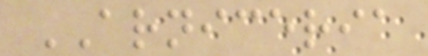ARNICERIA
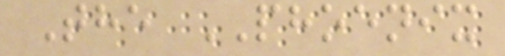The PHOENIX
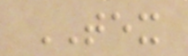TEX
